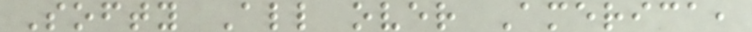Softy All over America,
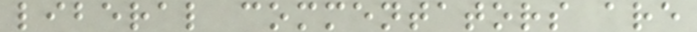liberal commentators are
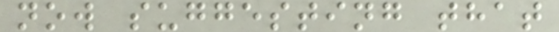now suggesting that
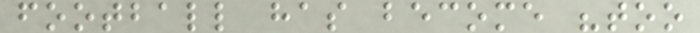football has become "too
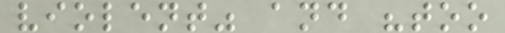violent" and "too
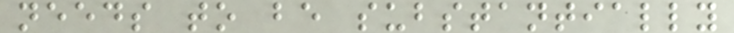needs to be substantially
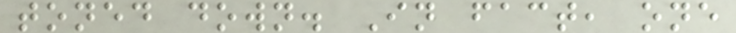toned down. In fact, one
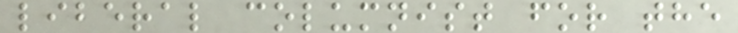liberal columnist for the
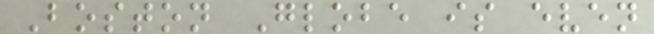Boston Globe is even
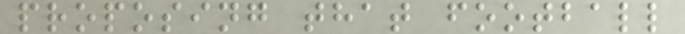proposing that football
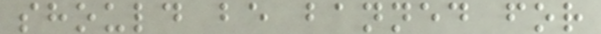should be banned for
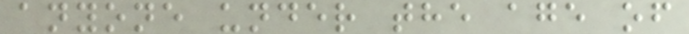anyone under the age of
